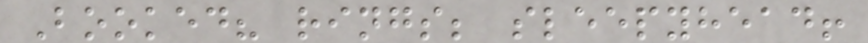Booked? rings; sleepyhead!
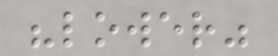"lower"
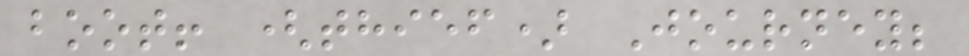boot! (thief) Journey;
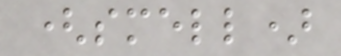(smell)
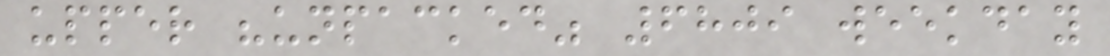upper "unpacked" 6809 weekday
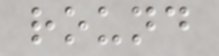round
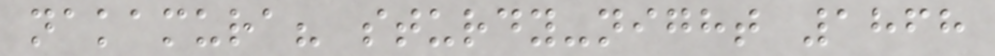nakamura? sturdy-night 1868
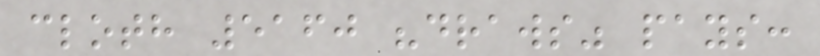cloth 5160 "draws" pays:
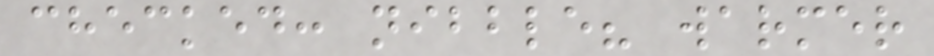checked: nibble? warmer
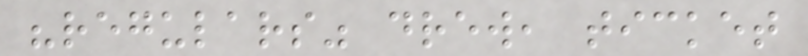"regulars" drew, ticket
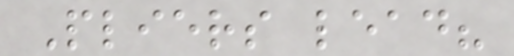Pliers lead?
